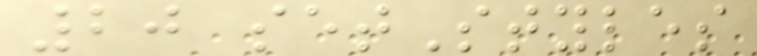20 setStyles
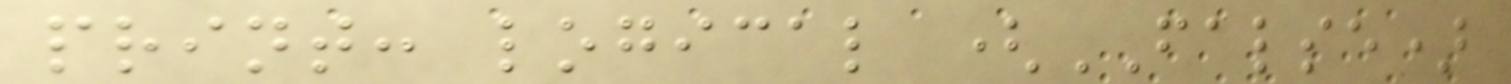print: logical (FALSE)
